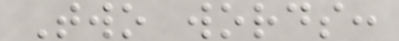Two words:
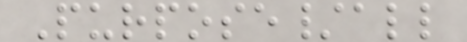Purpose/all
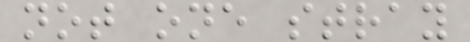not one stray
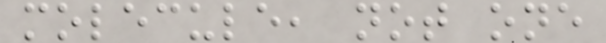molecule, not one
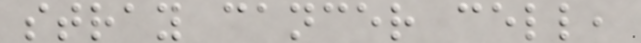stray cancer cell,
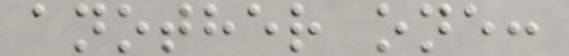another one:
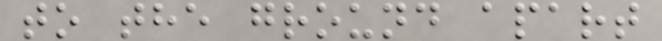to the ground apart
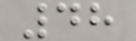48
